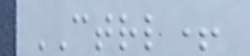CTRL+
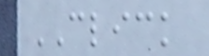CLICK
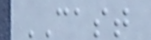CAST
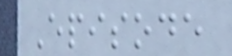Episode
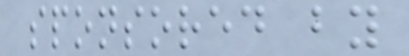sponsored by
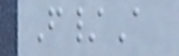F/A
